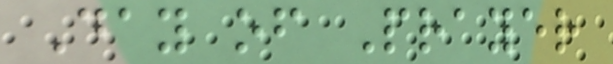Day of Prayer
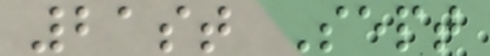21st Sept
